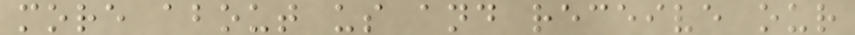more about us and receive our
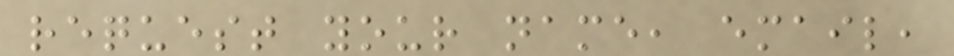request your name, email,
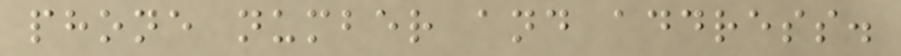phone number and address.
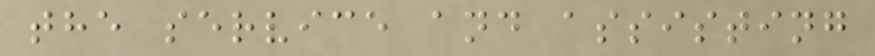the service and assisting
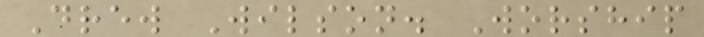Drew Wilson. Worship
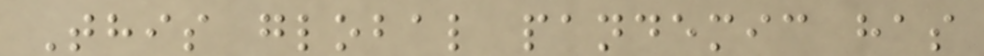This global pandemic has
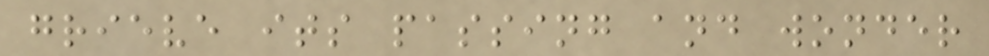grieve its passing and wonder
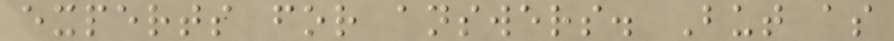experts for answers. But as
